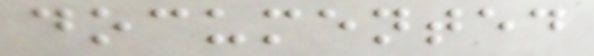documented
